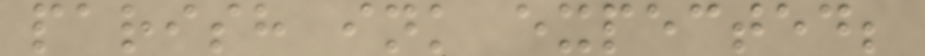parish ink expected;
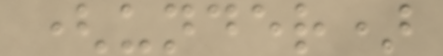(under)
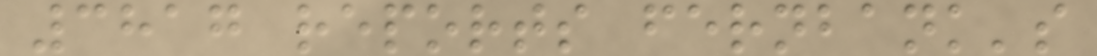3817 reports fernbank's
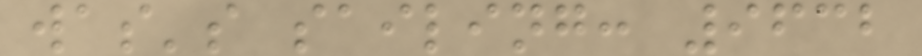was's sailing: 9632
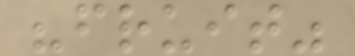"fruit"
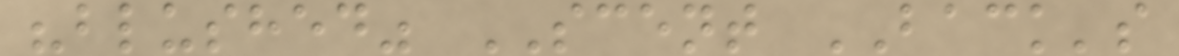"blushed" SCENT BACK's
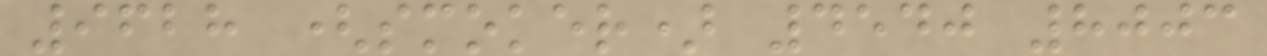9628 (smoker) 4540 8003
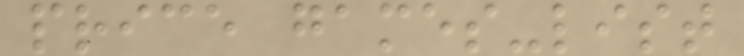price games-list
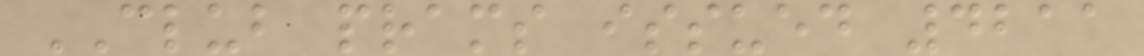CLUB prams issued 4211
